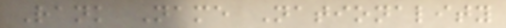Rank Name Nationality
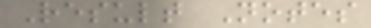Result Notes
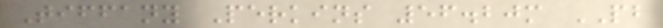Tiffany Perkins 56.20m PB
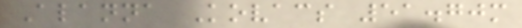Alanna Kovacs 51.70m
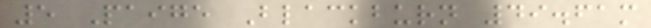5 Paige Blackburn 49.61m
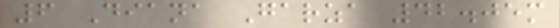6 Diana Garza 42.05m
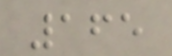165
